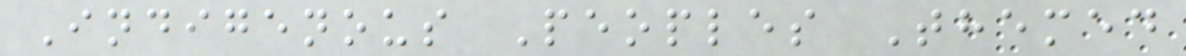Indigenous Peoples Themed
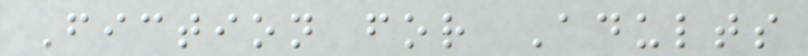Fiction for Adults
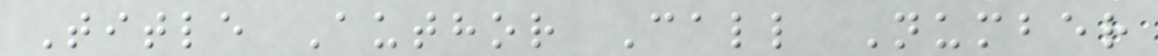Title Author Call Number
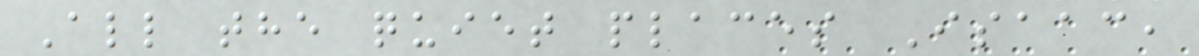All the quiet places Isaac,
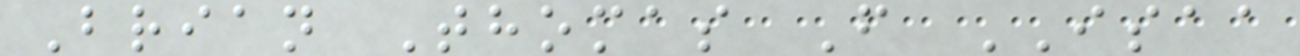Brian Thomas F ISAA
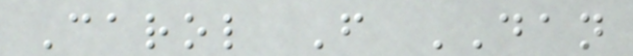Carol F DAN
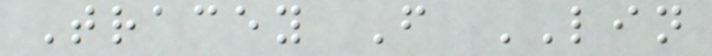Tracey F LIN
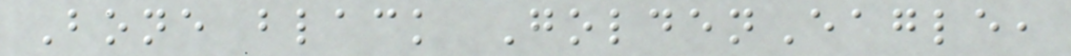Bone black GoldenEagle,
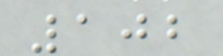102
